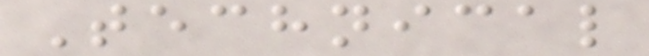Technical
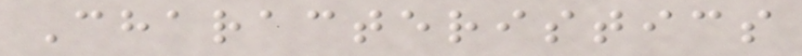Characteristics
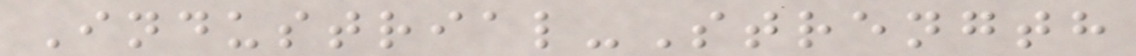Industrial-Strength
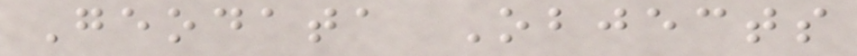Geodata Objects
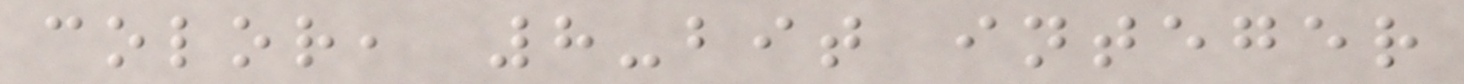color, 8-bit integer
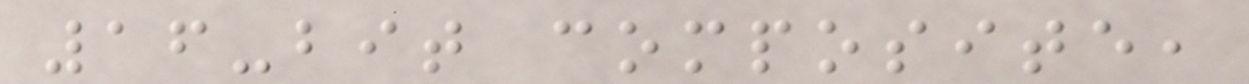16-bit composite,
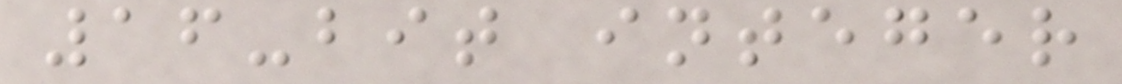16-bit integer
